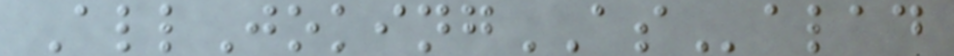AllJokingASalad
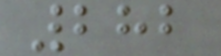282
